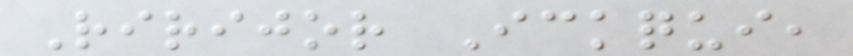Ririjor Ickqui,
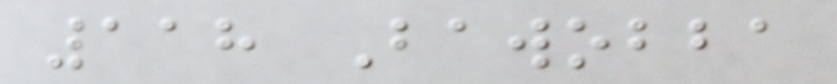118 Bawobba
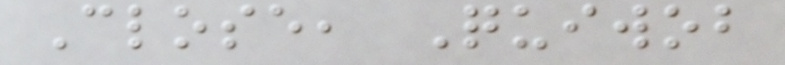Close, Quiwob
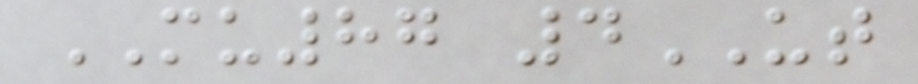MU87 4UT
